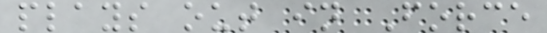plays out in Force
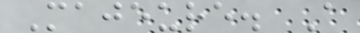Majeure. A
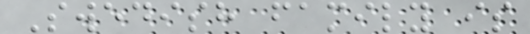Swedish family is
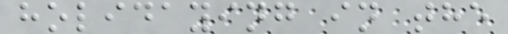holidaying in the
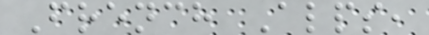French Alps,
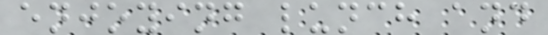enjoying lunch and
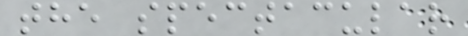the spectacular
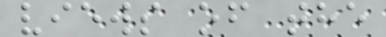views of the
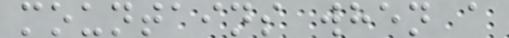mountains when a
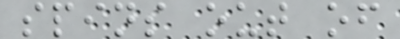spins out of
